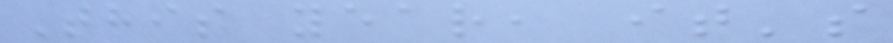This year, it's
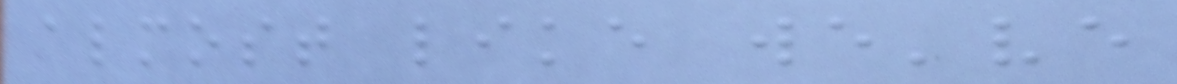almost like we've
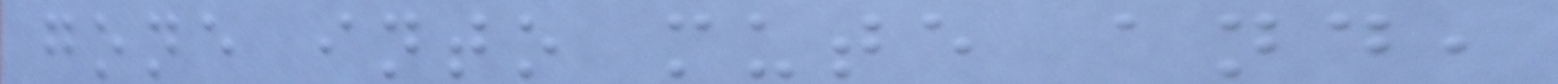gone into mute and,
